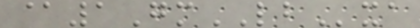@1GmLBxa
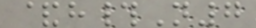&h#N7
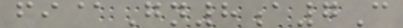fi@Gn8a7C
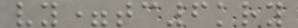vy=tc6kry
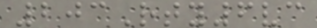203Rty6vc
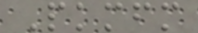Pkmfm
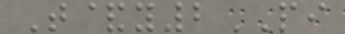T&y2PI
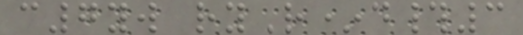c7yw ryR*d#3
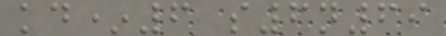kd*6 s6n69
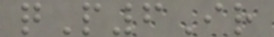qP6Ir
